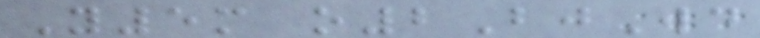Y5m o2BjWd
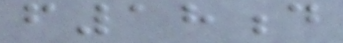f18d
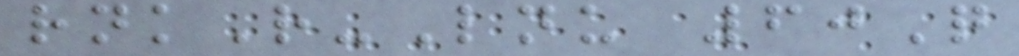rnkR-Lnu 60Q
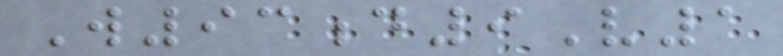W93d9V1
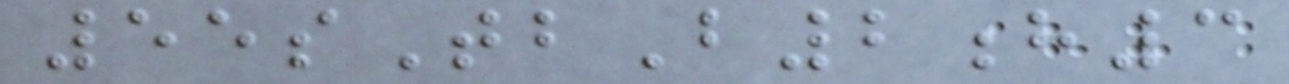55sTbB2h3
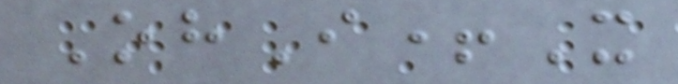OhI+X
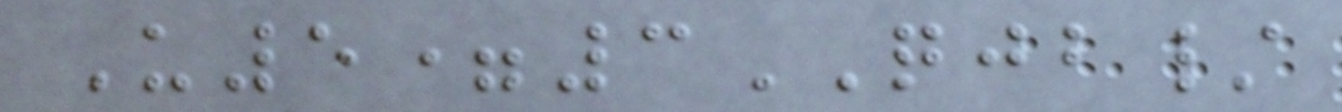U5=3QJB/
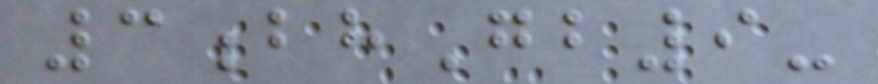3bhGb9-
